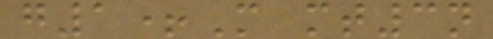g1+M mt3n
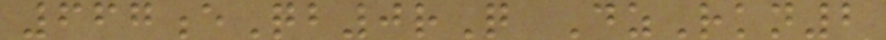667eQb0rQ DzRkn2
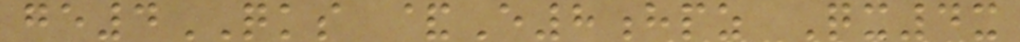ge4QKS &E8hpz Qx4x
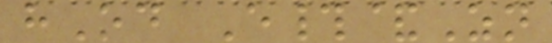hOd E#&Zn
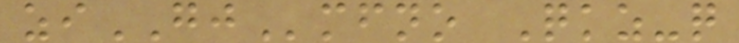ziGJmfno Qkz-q
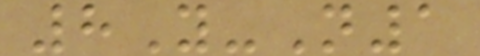8Y-N1
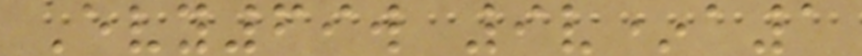Evy69w 9v*a1
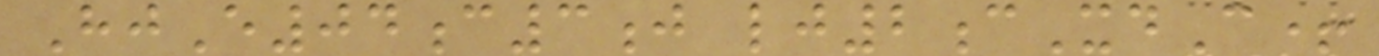HjE04c3j lj2cXdC+
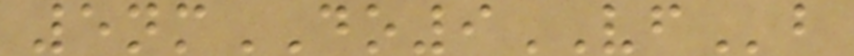5nmDO9VFb
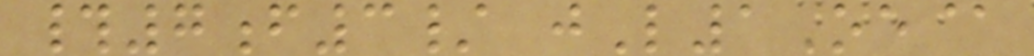#7f3/ jL1Oe@
